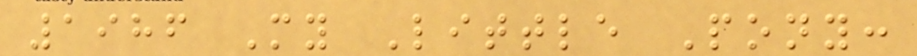1986 My Little Pony:
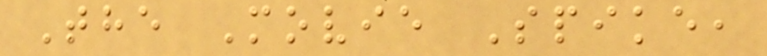The Movie Spike,
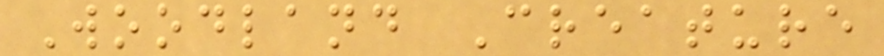Woodland Creature
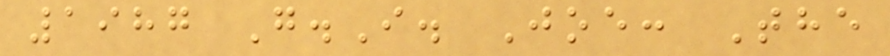1987 G.I. Joe: The
